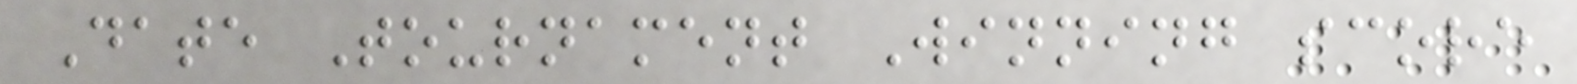Date Tournament Winning score
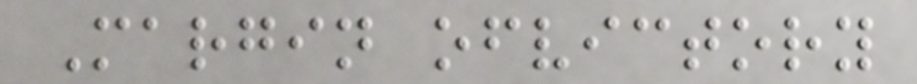Margin ofvictory
